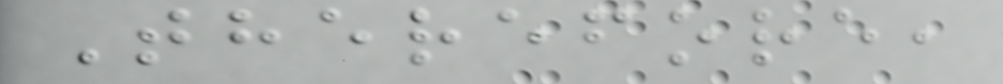Therefore,
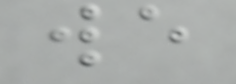we
